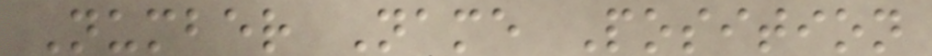Number Name Position
